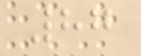87
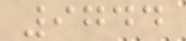9744
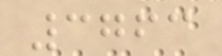3763
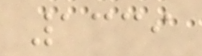1339
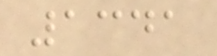1341
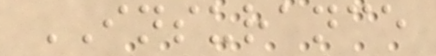INSURANCE
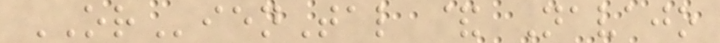ORienTal & Navajo
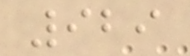929
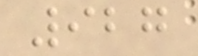927
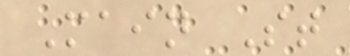Main St
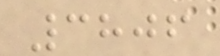3806
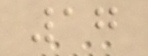17
